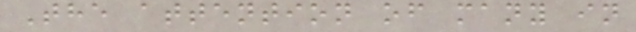The attention of many in
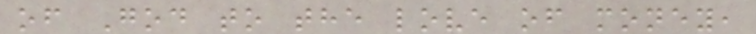of God to the love of money,
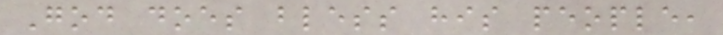God does bless his people,
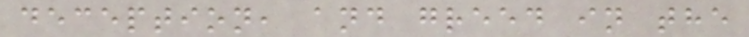deception, and greed in the
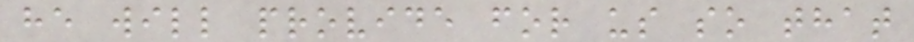he will provide for us so that
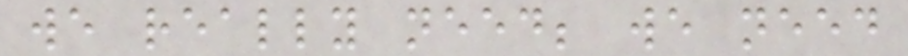we really need; we need
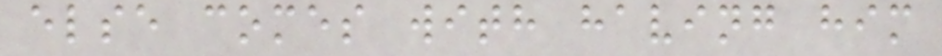else comes with having him
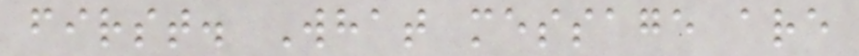first. What message are
